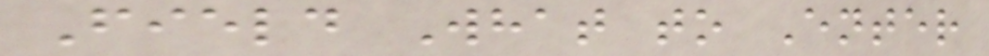Field What to Enter
